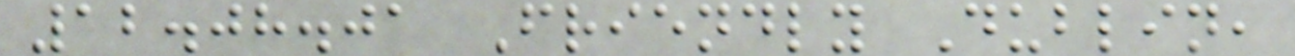12.08.01 Friendly Dublin,
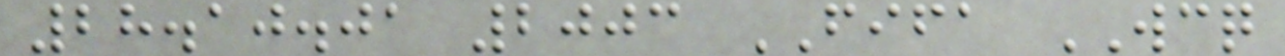28.10.01 2003 FIFA WCQ
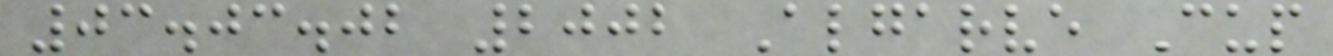03.03.02 2002 Algarve Cup
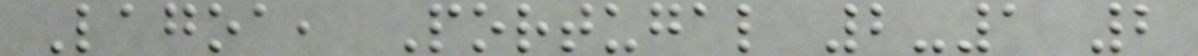Lagoa, Portugal 2-1 2
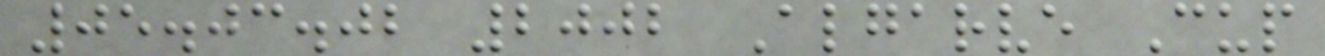05.03.02 2002 Algarve Cup
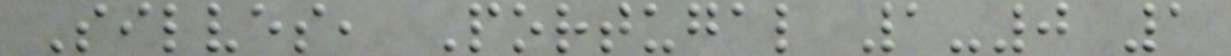Silves, Portugal 1-0 1
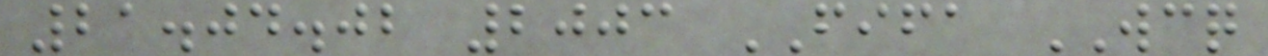21.04.02 2003 FIFA WCQ
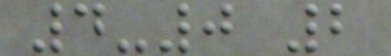4-0 2
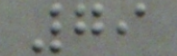79
